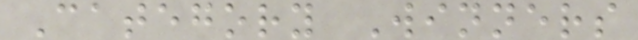Category Winners
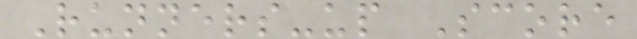Runners-up Score
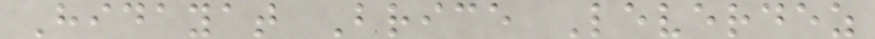Hidayat Brice Leverdez
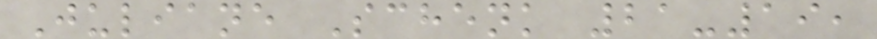Juliane Schenk 21-19,
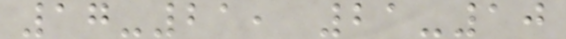17-21, 21-10
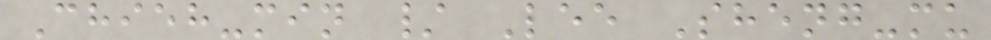Chieh-min / Lee Sheng-mu
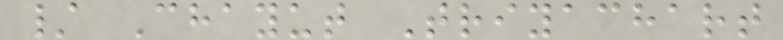/ Chayut Triyachart
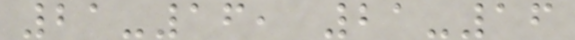21-16, 21-16
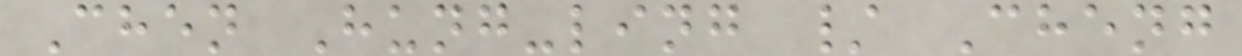Chen Hung-ling / Cheng
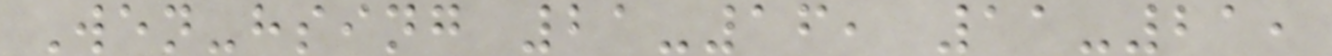Wen-hsing 21-16, 11-21,
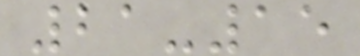21-15
